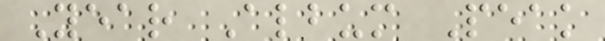Year Album Peak
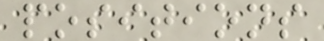positions
